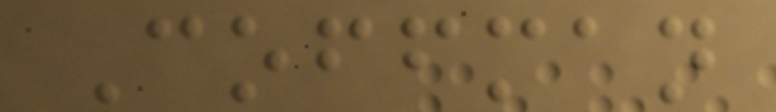Coffman
